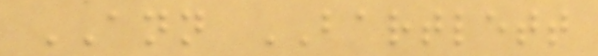ANN BARTLETT
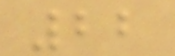22
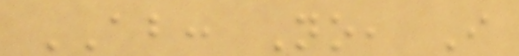AB: No, I
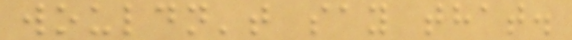wouldn't say that.
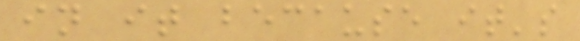in it because it's
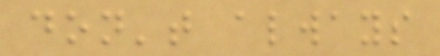don't always
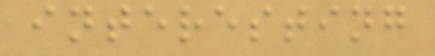interesting
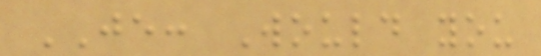JE: Would you
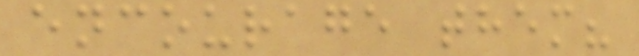encourage them?
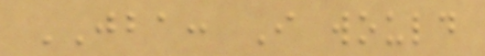JBA: I would
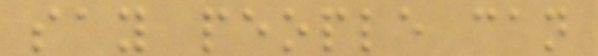say people can
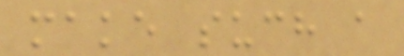make such a
